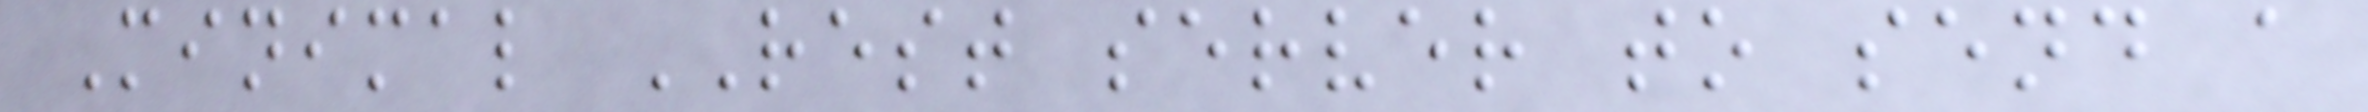Minimal REST server to send a
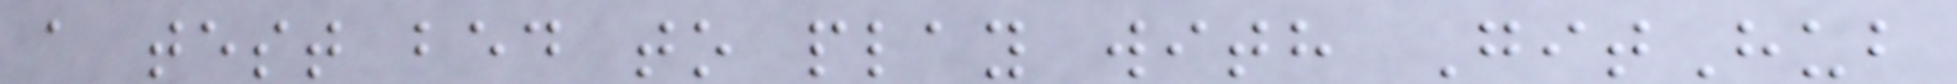a test bed to play with GitHub
